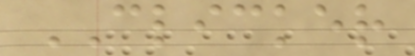CLICKER
